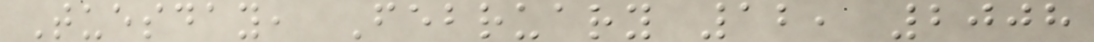Tuesday, February 12, 2008
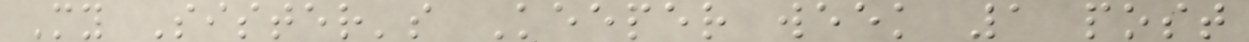My Sister's Keeper week 1 post
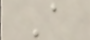A
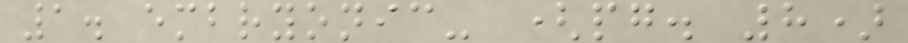1. embryonic- (pg. 8)
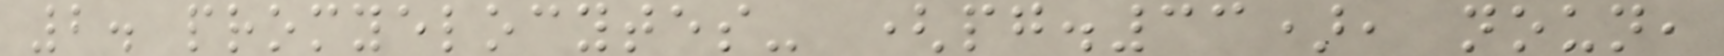2. promyelocytes- (pg.33), noun,
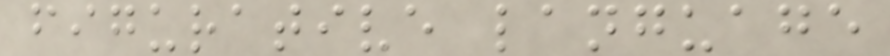figurative language
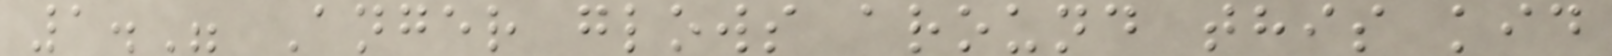1." Anger glows around this kid
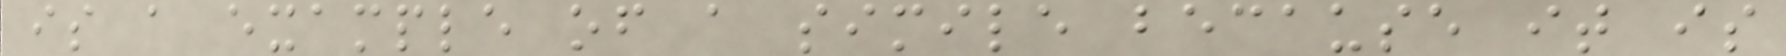is a example of a simile because it is
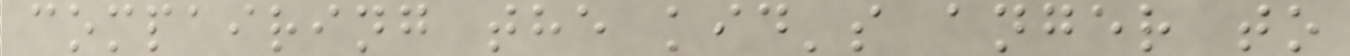compairing the kid's anger to
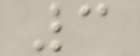3
